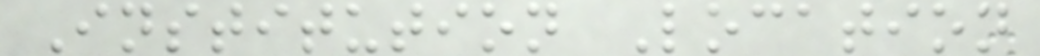Institution Location
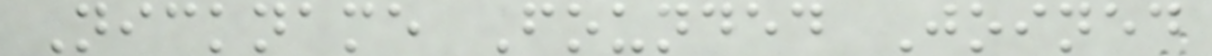Nickname Founded Joined
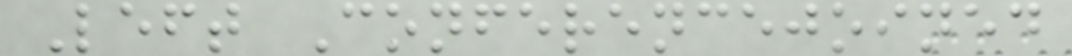Left Conferencejoined
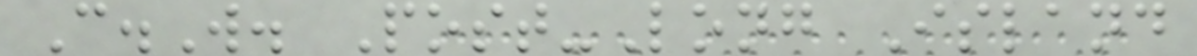C.W. Post-Long Island
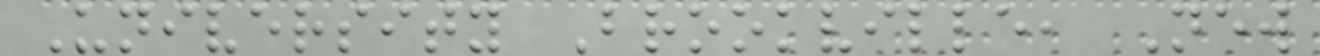University Brookville, New
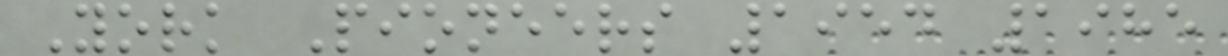York Pioneers 1954 1985
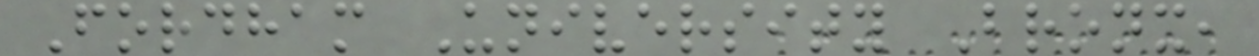Fordham University Bronx,
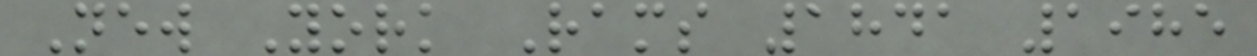New York Rams 1841 1985
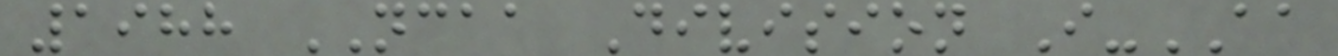1988 NCAA Division I-AA
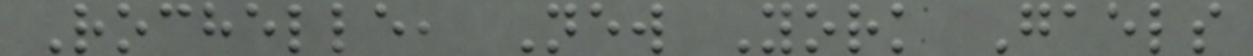Rochelle, New York Gaels
